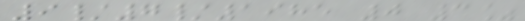9/7/1985 0 3%
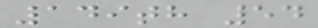149th 54
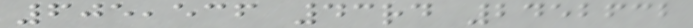605,536 43rd 2452632
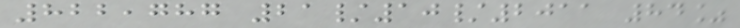822,787 21/10/2011 84%
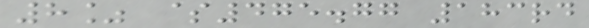8% $475.77 183rd
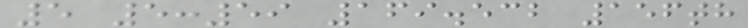5 5:59 169.532 156th
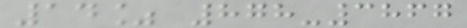14% 878-3867
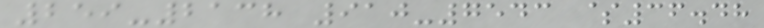259-2138 910-7543 $36.48
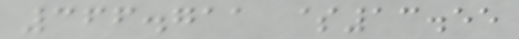366.711 $13.55
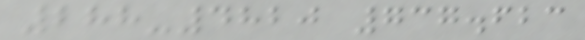288-4820 737.623
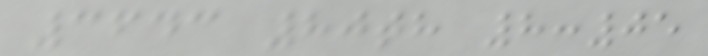3643 80th 8:05
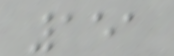151
